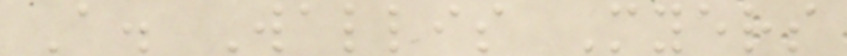A. Wallis Myers
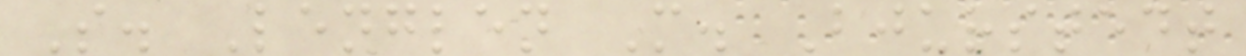S. Lenglen M. Bjurstedt
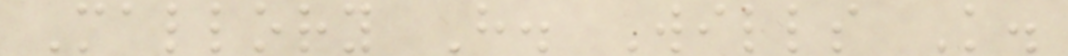Mallory H. Wills K.
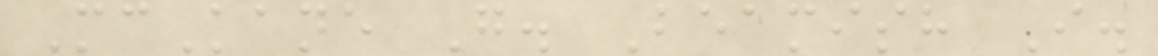McKane G. Beamish I.
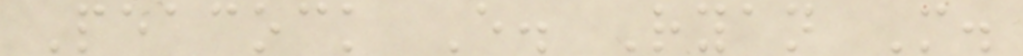Peacock E. Ryan M.
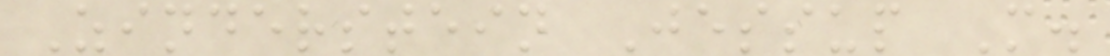Zinderstein Jessup M.
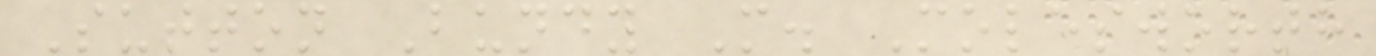Sutton Bundy M. Molesworth
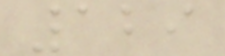129
